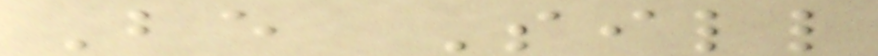Be Sill
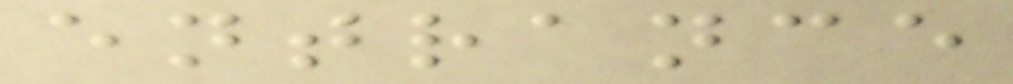entrance
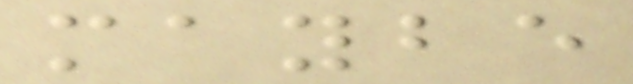maybe
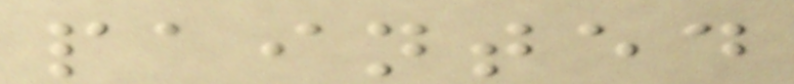painted
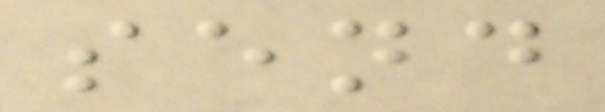send
